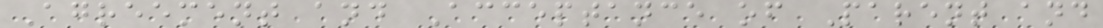Agreement and Acceptance of Parent and
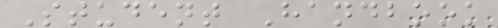Student Handbook
